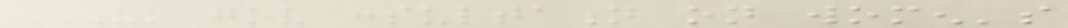UK GOV CONSULTATION ON WOMEN'S
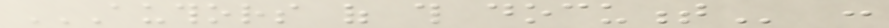AUTHORS OF THIS DOCUMENT :
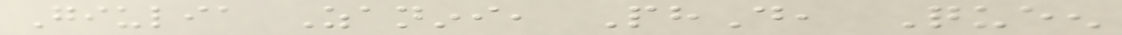Giulia Zanini, PhD, Queen
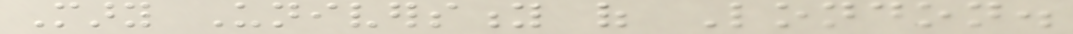Mary University of London.
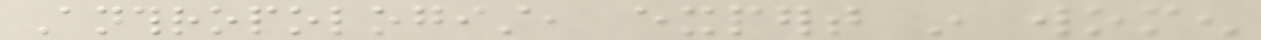Anthropologist, expert in women
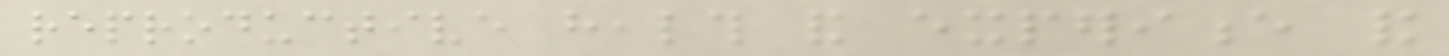reproductive health and experience and
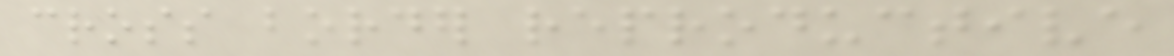cross border reproductive
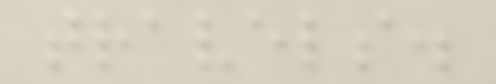travels.
